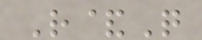R&Q
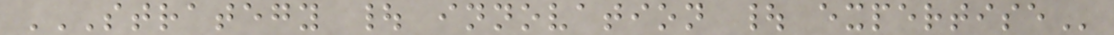STRATEGY | INNOVATION | EXPERTISE
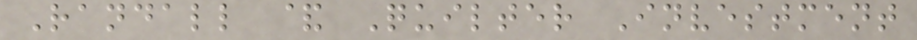Randall & Quilter Investment
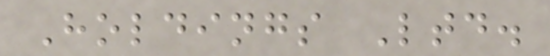Holdings Ltd.
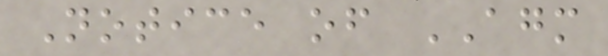Notice of AGM
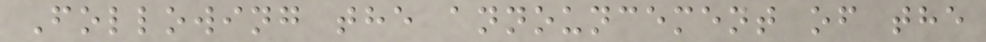Following the announcement of the
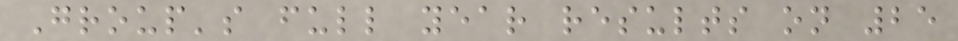Group's full year results on 25
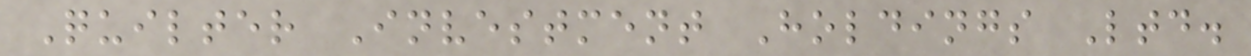Quilter Investment Holdings Ltd.
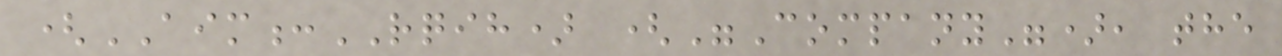(AIM:RQIH) ("Company"), the
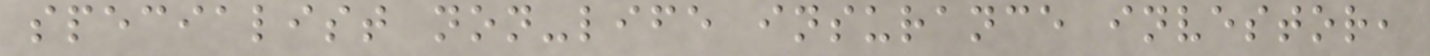specialist non-life insurance investor,
